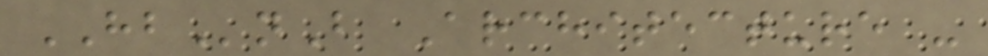HBnB Architecture -
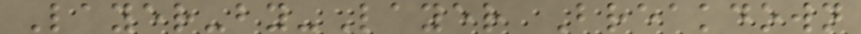Layer-by-Layer Breakdown
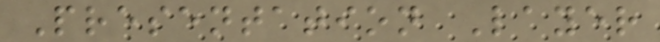Presentation Layer
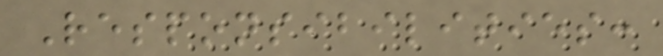Responsibilities:
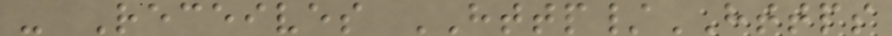- Receives HTTP/HTTPS
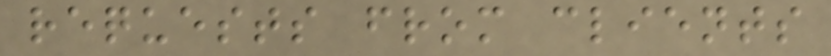requests from clients
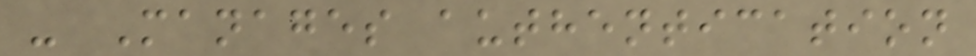- Manages authentication
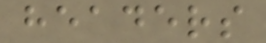headers
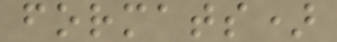formats)
